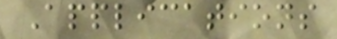Applications
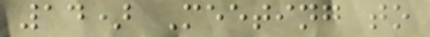14) Meeting to
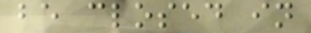be closed in
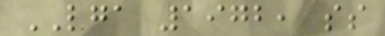LGA 1972, ss
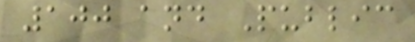100 and Public
